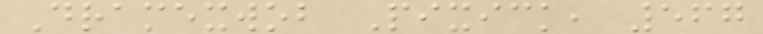Dramexwob Pixick, 567
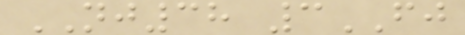NJ38 3FJ
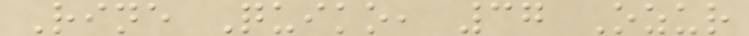Rine Quiko, 37 Ozur
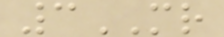3MR
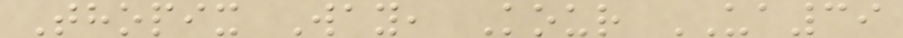Thopix Way, Kour UA39
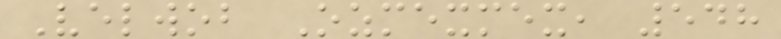Velwob Ozmexmex, 548
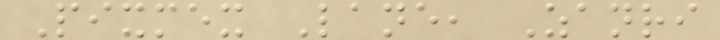Pixmex Lane, Zanri
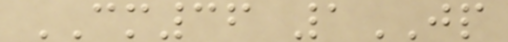CM36 1JP
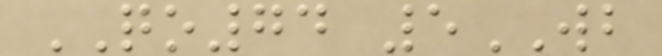QO74 5WB
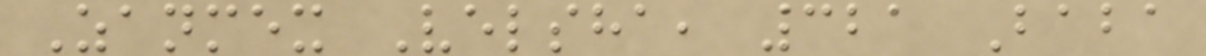Zanmex Velsha, 321 Baba
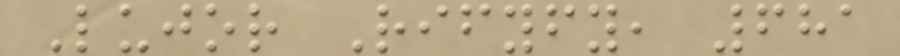Lujor Rifyfy, 681
